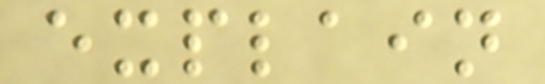explain
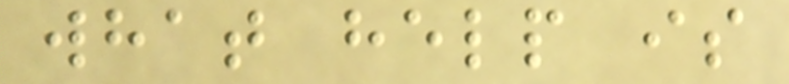what help is
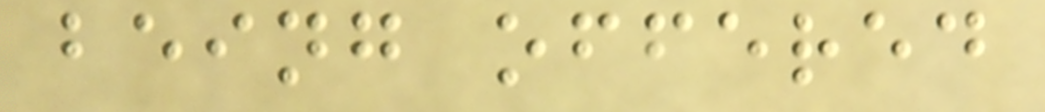being offered
